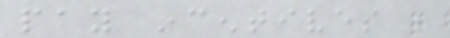pay incentives be
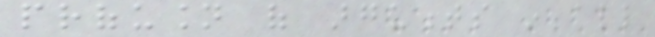profusion of arguments in all
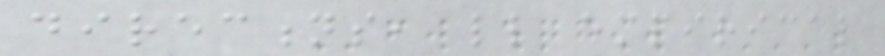directions, little empirical
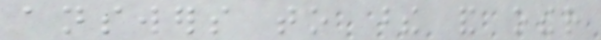answers to these and other
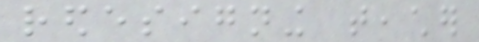redesigning teacher
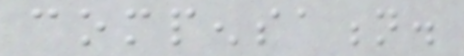compensation.
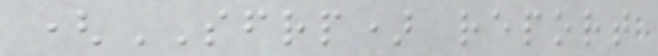(SFRP) report
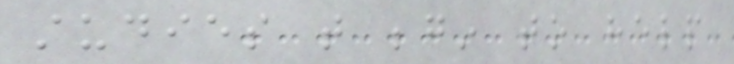studies that begin to help
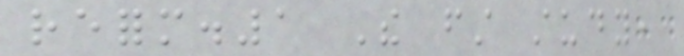reform.1 The first study,
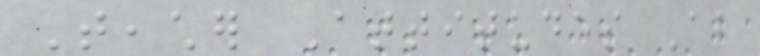Teacher Attitudes About
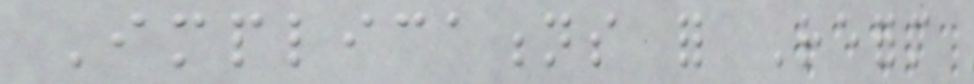Implications for Reform
